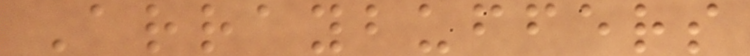Arraybuffers
